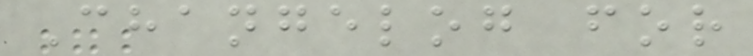Changelog for
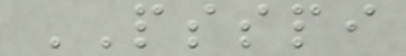PSSPI
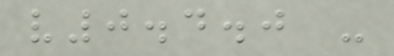v0.4.0 -
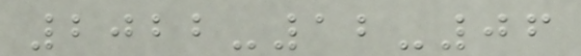2022-12-06
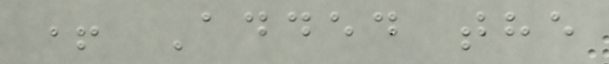+ Added the
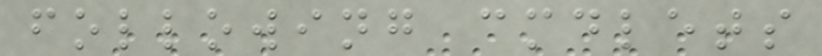following cmdlets
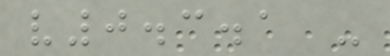v0.3.1 -
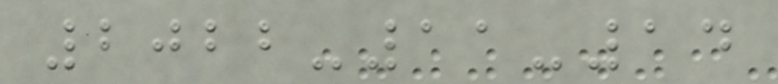2022-11-14
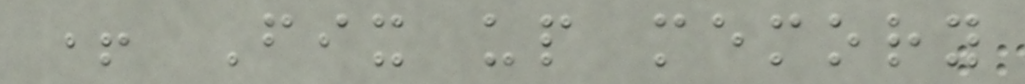+ Fix up memory
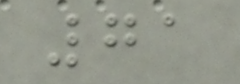71
